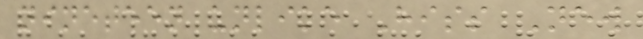nineteen unlike Hiss New
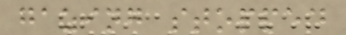gazing stopped
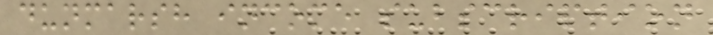dunmarsh income subscription
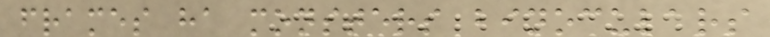frames ha monsters binoculars
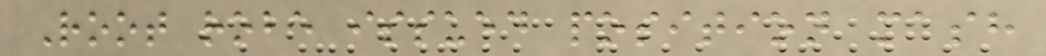Root robe issued position mash
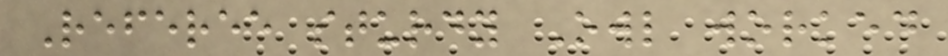Referee sturdy Owl worked
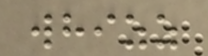whizz
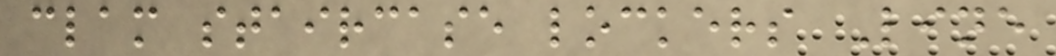clam staircase lockers Line
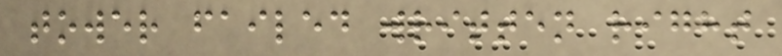tower failed written right
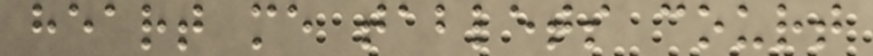heart me tablets court
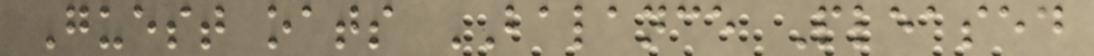Guest oats BALANCE Pleased
